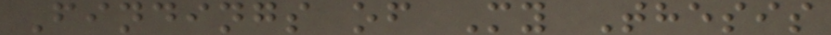Findings of My Thesis
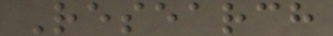Research
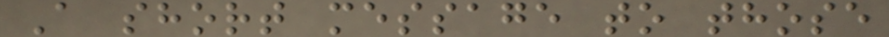A short message to those
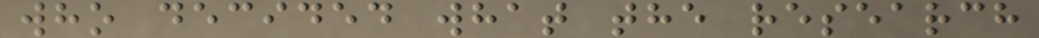who decided what the research
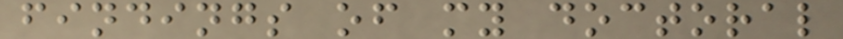findings of my doctoral
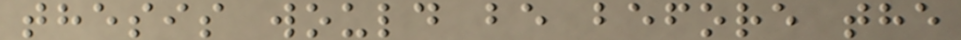thesis would be before the
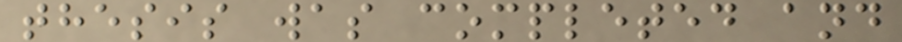thesis was completed and
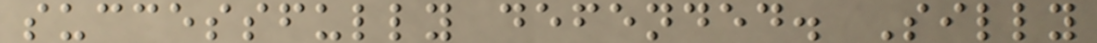successfully defended. Silly
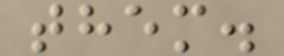them.
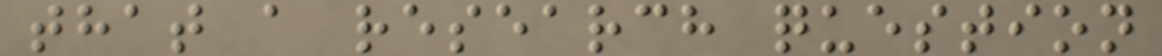that a research question
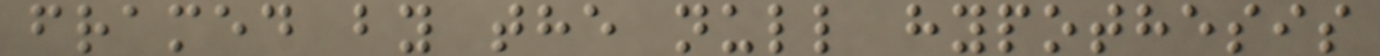framed by the null hypothesis
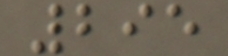295
